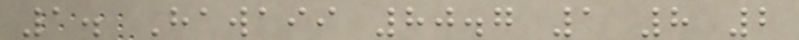1. Hawaii 80.7 1 8 2
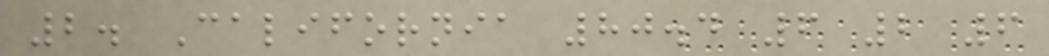2. California 80.4 6 2 6
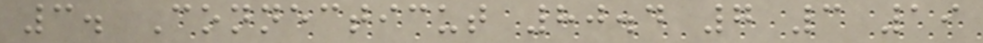3. Connecticut 80.4 7 3 19
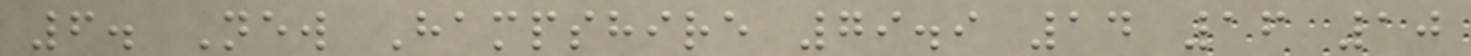6. New Hampshire 79.9 14 16 10
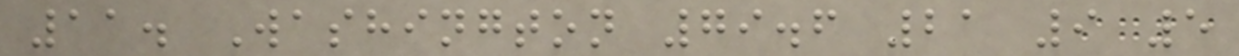11. Washington 79.6 21 9 5
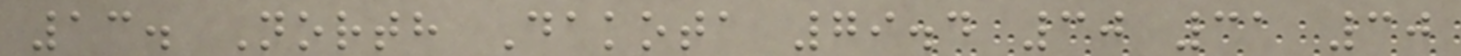13. North Dakota 79.4 30 31 30
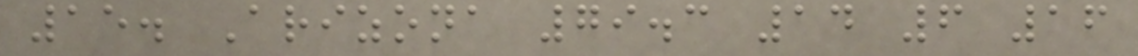15. Arizona 79.3 14 6 16
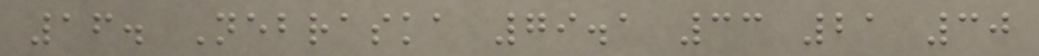16. Nebraska 79.1 33 21 30
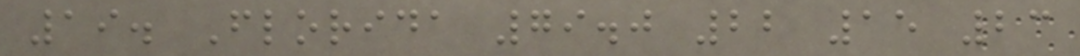19. Florida 79.0 22 15 23
